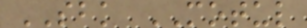SBK MOTUL
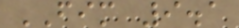FIM 9.1
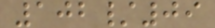102/09
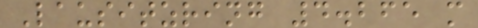Lausitzring 4.265 m
